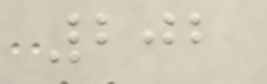202
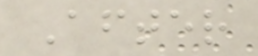After
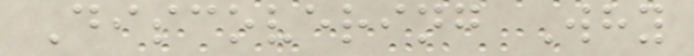Discovering Why
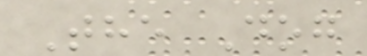The Dog
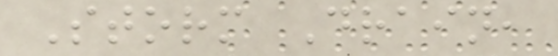Storm Drain,
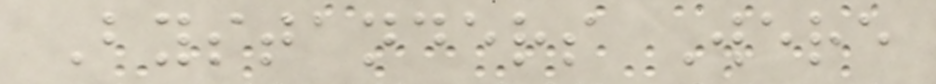Bystanders Were
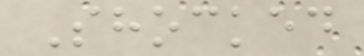Shocked
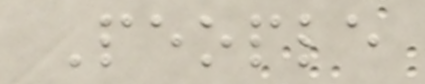People
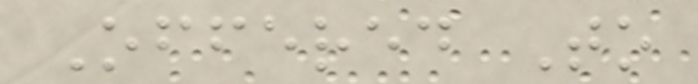Offered To
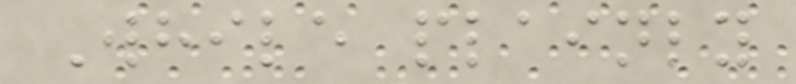While plainly
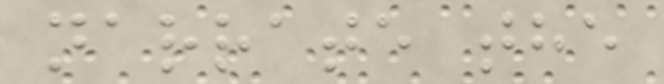narrate the
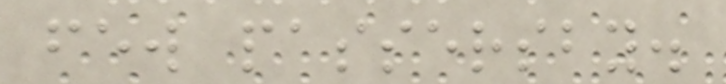few passersby.
